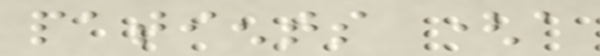patients (a
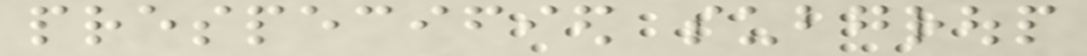prespecified subgroup
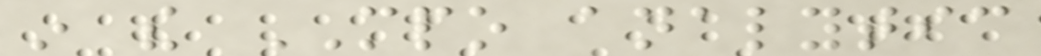in the MPO analytic
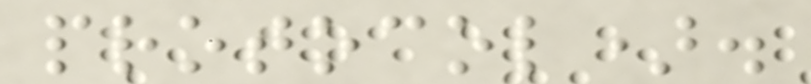protocol).
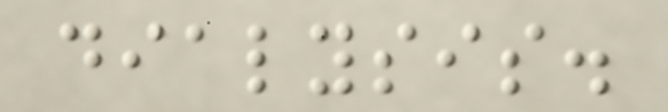dialysis.
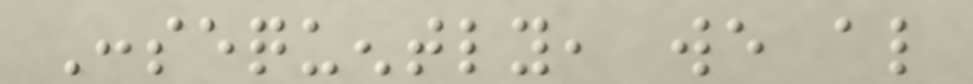Consequently, we also
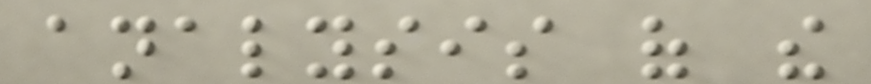analysis of the
